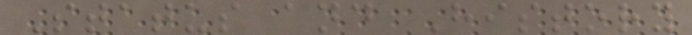Status and History
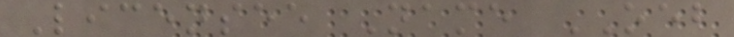Licensee Name OEB
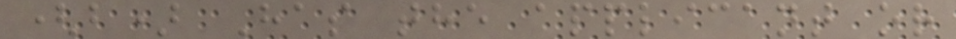(b) Has the applicant or
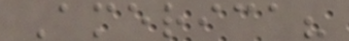America?
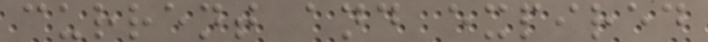current and expired
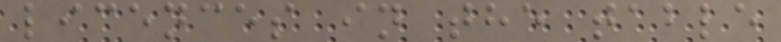licences in the table
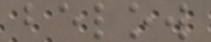below
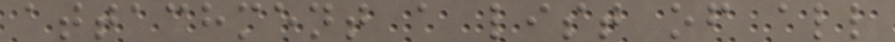attachment a list of all
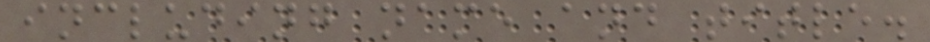including name and title.
